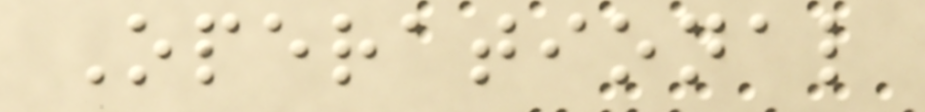Operational
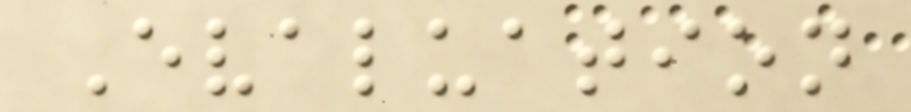Evaluation
